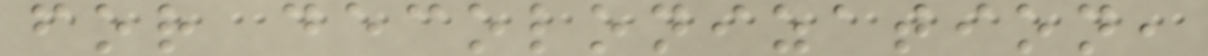for decolonization,
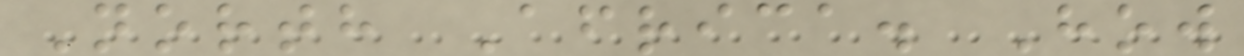North Africa. How
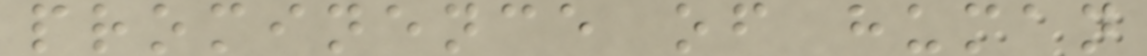prominence of human
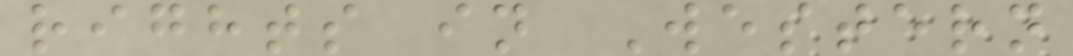rights in Western
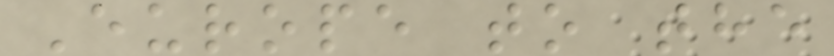Europe to the
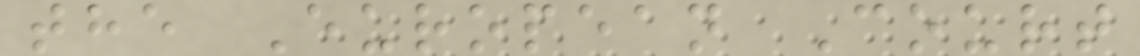the European Court
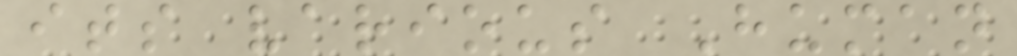its various Human
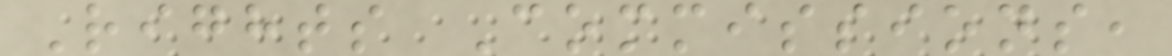Rights Commissions,
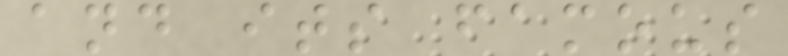and its famous
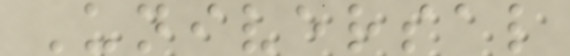Universal
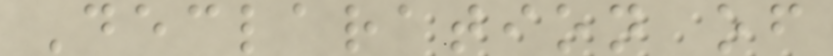Declaration of
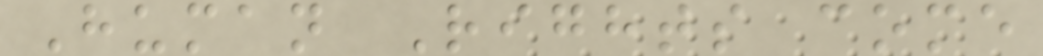Human Rights come
